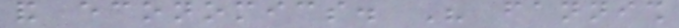and economics. His fannish
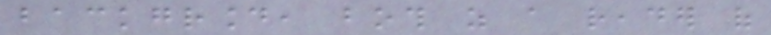background, both as a reader of
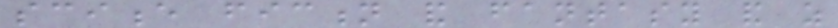science fiction and fantasy and as
